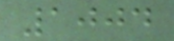1004
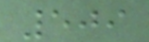509
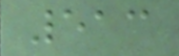513
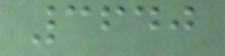3640
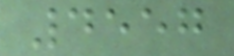4557
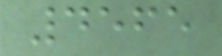4565
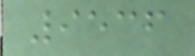9536
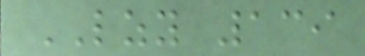LZY 139
